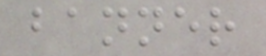banner
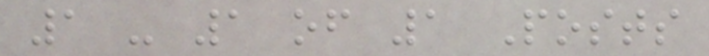1 - 1 of 1 Posts
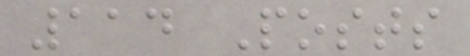114 Posts
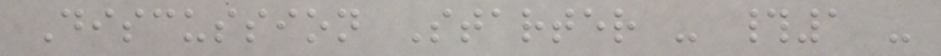Discussion Starter - #1 -
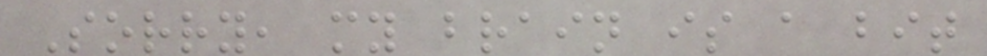Sorry, my brain is a bit
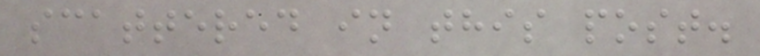scattered in this post.
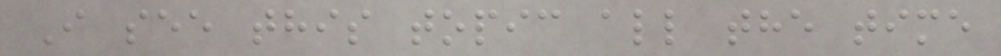I see this topic all the time
